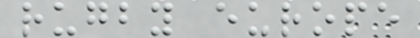rugby europe
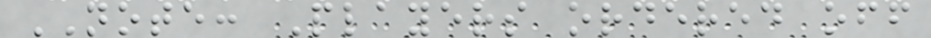NOTE: Players ordered off
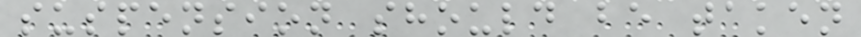suspension should be taken
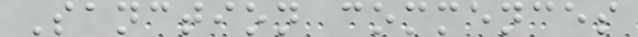Sanction commences
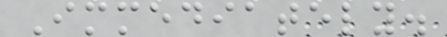Immediately.
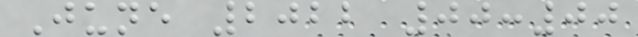June 2022 00:00
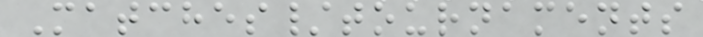Matches/tournaments
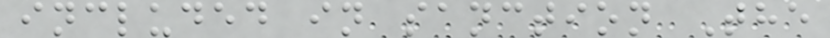included in sanction The
